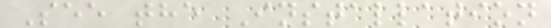See the Installation
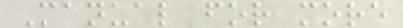Manual for more
